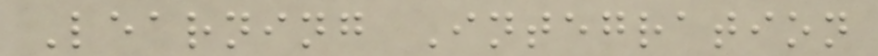Learning Integration
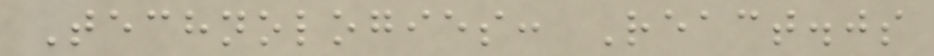Technologies: React.js
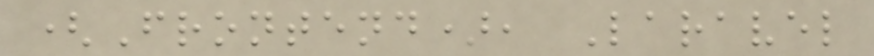(Frontend), Laravel
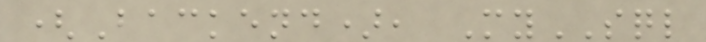(Backend), MySQL
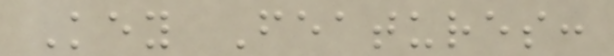Key Features:
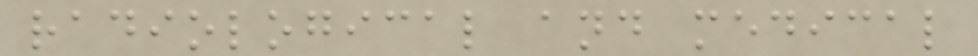radiological and medical
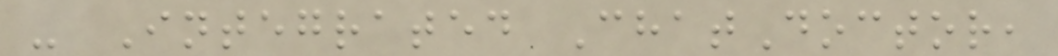- Integrated ChatDoctor,
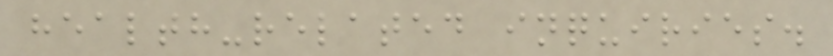health-related inquiries.
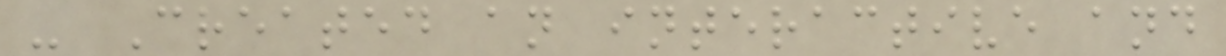- Created an interactive and
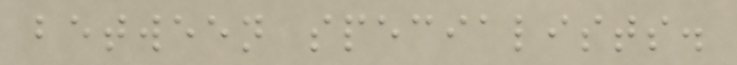between specialists.
